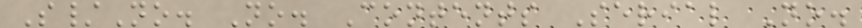S/No. No. Contents Serial No.
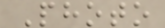Photo
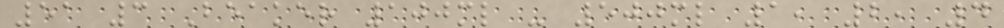51 3 Beaker 100ml - 500ml 1, 2, 4
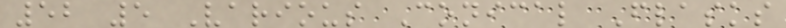52 5 Various Conical Flasks
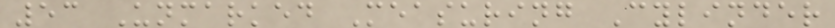53 Unmarked Measuring Cylinder
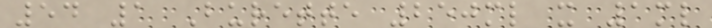54 1 Burette 250ml x 1ml
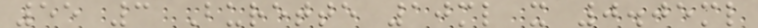55 3 Burette 10ml x 0.05ml
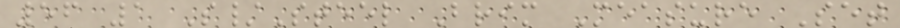56 1 S/Steel Brim Measure Set
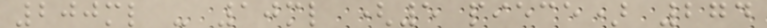200ml - 10ml (5 piece) 274
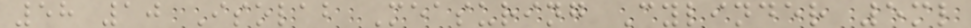58 10 Isolab Measuring Cylinder 5ml
